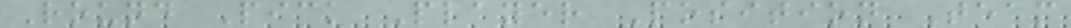Round Pick Player Position Team
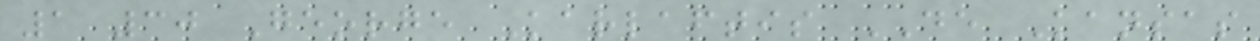1 30 George Karlaftis DE Kansas
